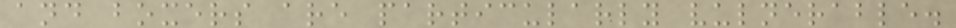and boxers are particularly vulnerable.
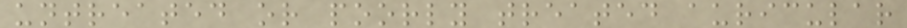untreated or poorly treated auricular
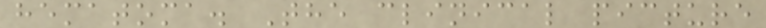hematoma. The clinical picture
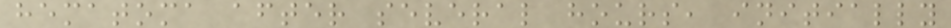hematoma after several hours, initially
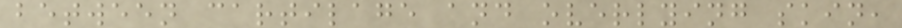between cartilage and overlying skin,
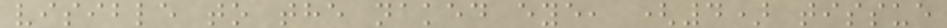visible to the naked eye, (4) tissue
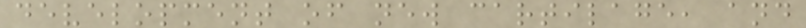development of new cartilage, and
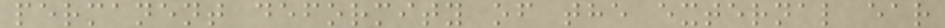permanent deformity of the external ear
